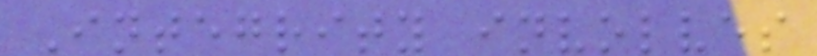Integrity involves
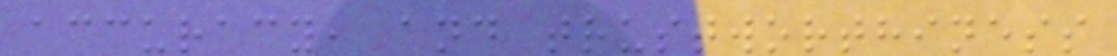accuracy, and trustworthiness
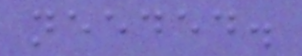needed.
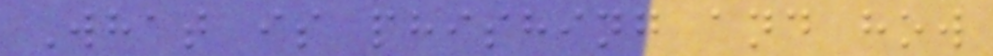What is phishing and how
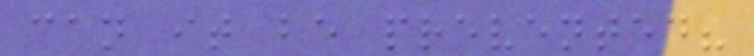can it be prevented?
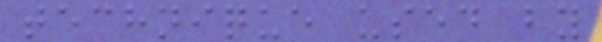technique used by
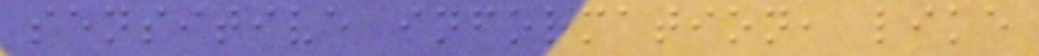sensitive information, like
